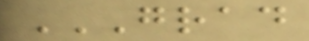GRAD
